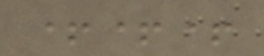+++
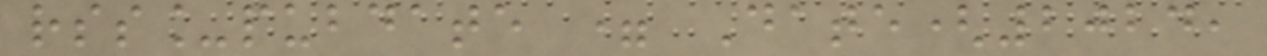rss_pubdate = Date(2024,
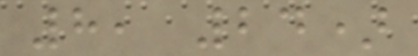8, 24)
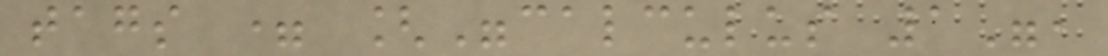tags = ["calculus 1",
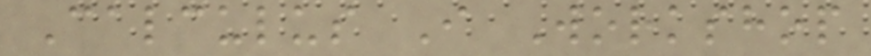Calculus I Workshop
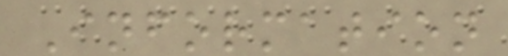Information
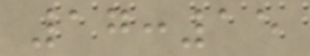17:15
